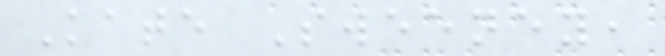Kate Sweeney,
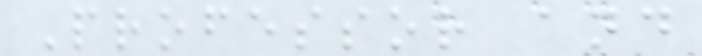Professor and
